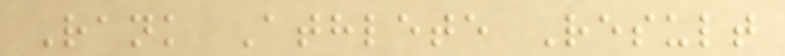Rank Athlete Result
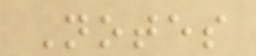Notes
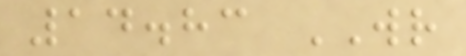14.83 WR
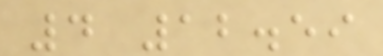4 12.59
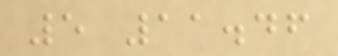5 11.46
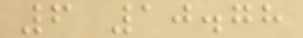6 10.78
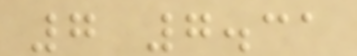7 7.31
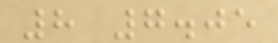8 7.05
